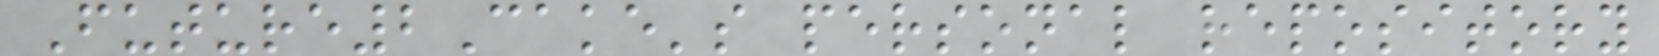Future2Cake's personal repository
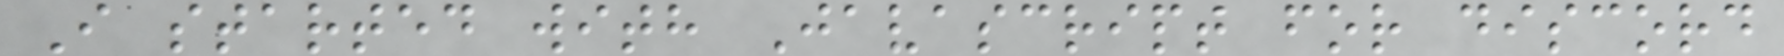I started with Javascript for discord
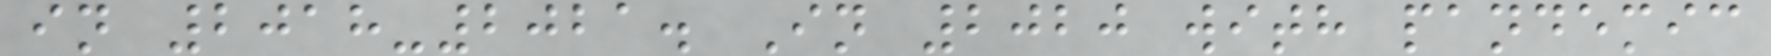in 2018-2021. In 2020 with pandemic
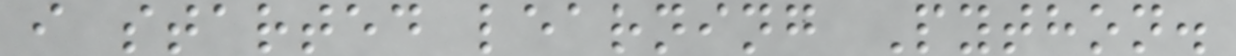i started learning Python.
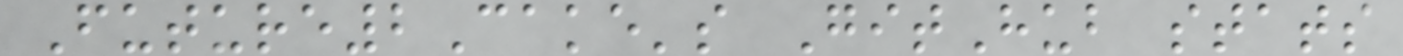Future2Cake's GitHub stats
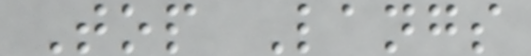Top Langs
